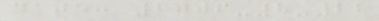date: 2006-8-22
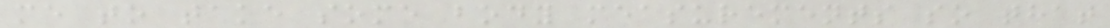me to take some body measurements so that
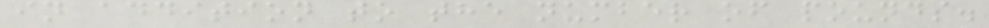in addition to the number of pounds.
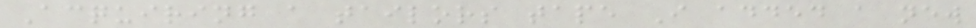Acquiring a tailors tape I added a new
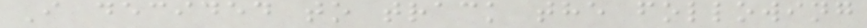I decided to track the following
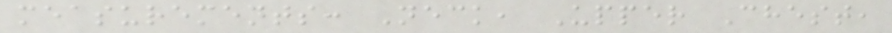measurements: Neck, Upper Chest,
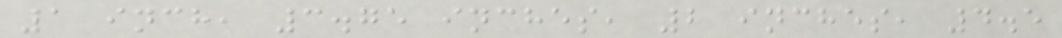1 inch, 3.75 inches, 2 inches, 4.5
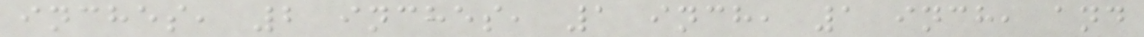inches, 2 inches, 1 inch, 1 inch, and
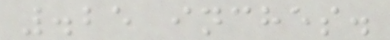.25 inches.
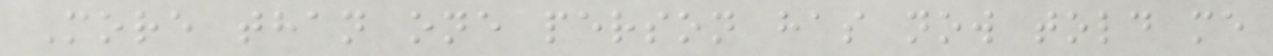More than one person has now told me
